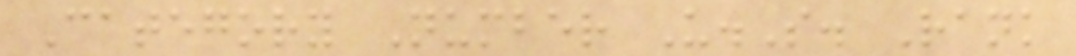Category Number U.S. Rank
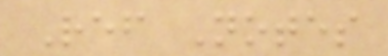Ref Notes
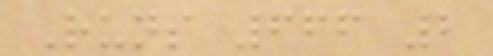Runs 666 2
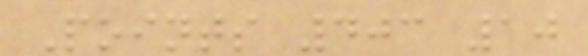Points 403 10
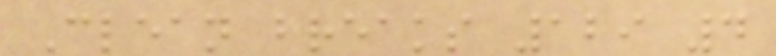Clean breaks 129 4
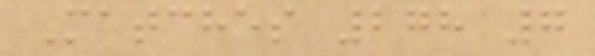Matches 278 7
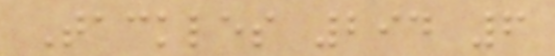Tackles 294 6
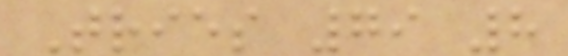Tries 79 8
